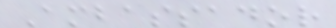Ambassador
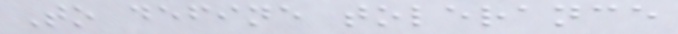To define tolerance
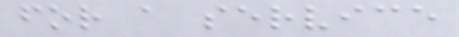for a service
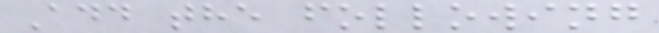Add the following
